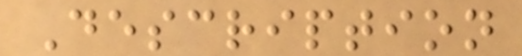Description
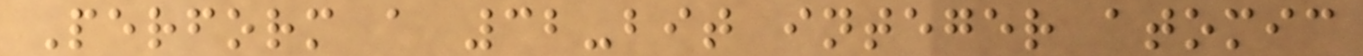Perform a 32-bit integer atomic
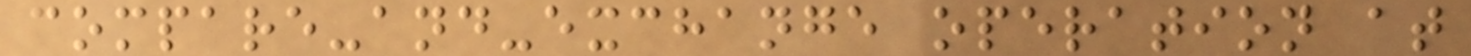compare-and-exchange operation at
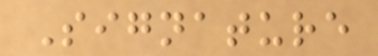Signature
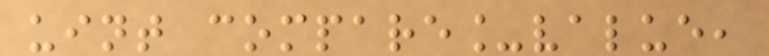uint compare_value,
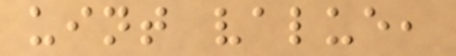uint value,
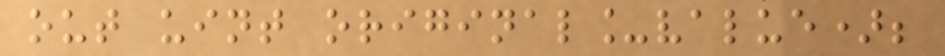out uint original_value);
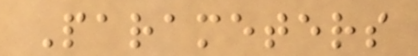Parameters
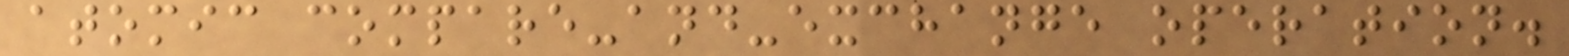atomic compare-and-exchange operation.
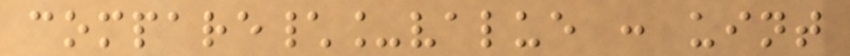compare\_value : uint
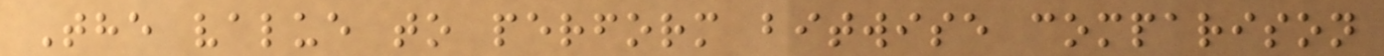The value to perform bitwise comparison
